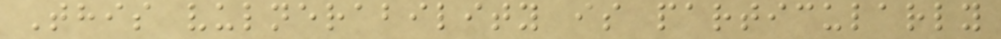This vulnerability is particularly
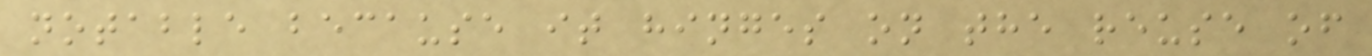notable because it hinges on the reuse of
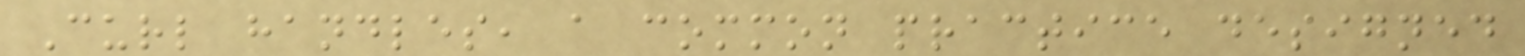Curl handles, a common practice designed
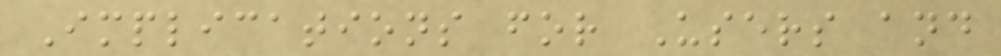Implications for Users and
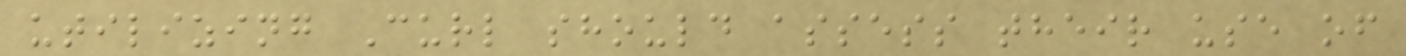utilizing Curl should assess their use of
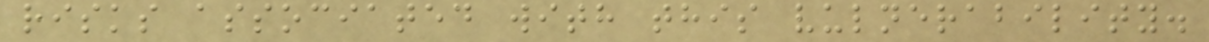risks associated with this vulnerability.
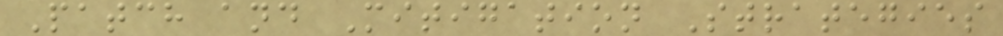Patch and Mitigation Strategies
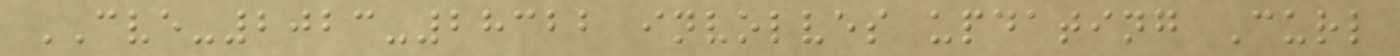CVE-2023-28322 involves updating Curl
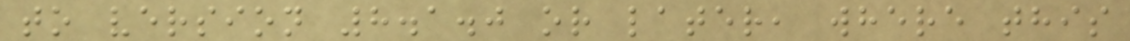to version 8.1.0 or later, where this
